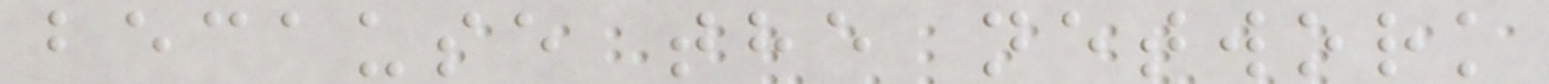because the network
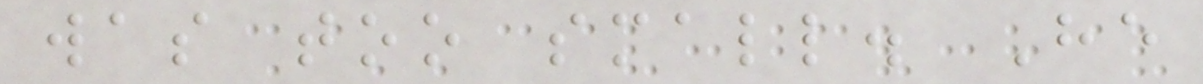was too small. He
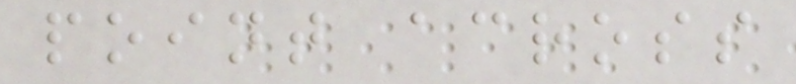point across
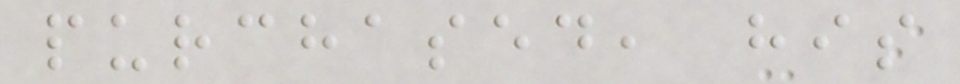purchased, his
